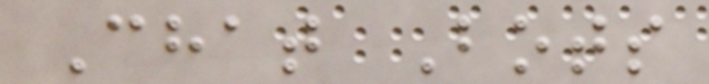Chat Bots
